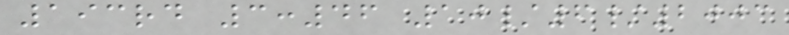193rd 3:46 10/6/2003
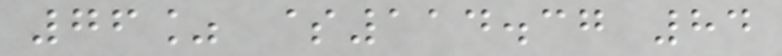76% $114.37 84
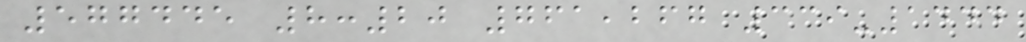577445 8:20 761,267 339-1444
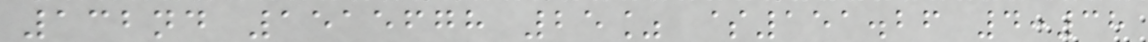132nd 1515678 25% $151.26 4:38
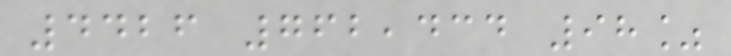4426 762,434 98%
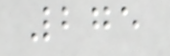275
